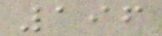196
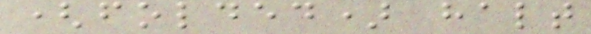(folded) halt
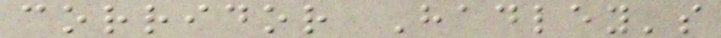corridor Hadley's
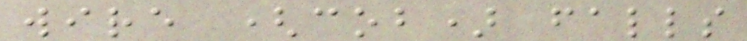wire (cob) falls
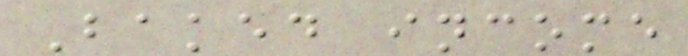Baked income
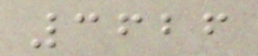3626
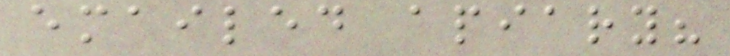emailed apiary?
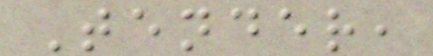Tender,
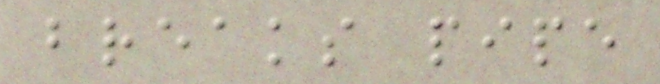breaks pipe
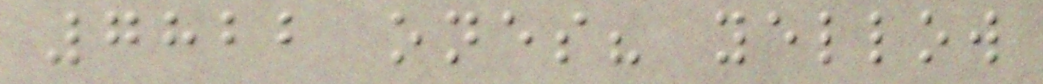7822 ones? yellow
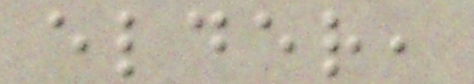elder,
